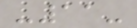-11-
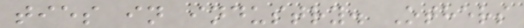ties in industry. Others
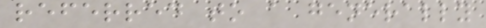referred to a generally
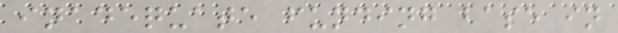inadequate funding base in
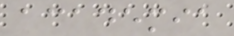academia
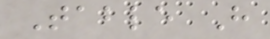Table H
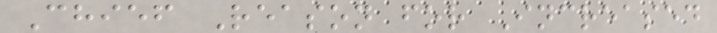Chief Reason for Increased
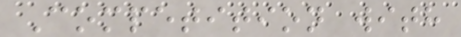Competition with
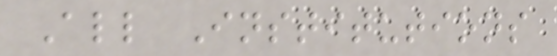All Institutions
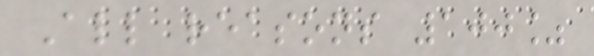All reasons 100%
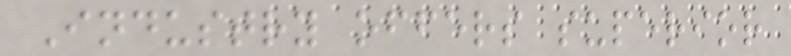Industry offers superior
